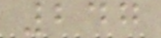247
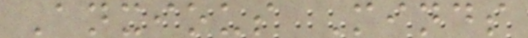Anxious Minds
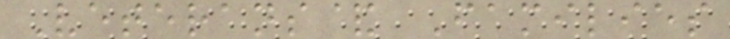Veterans& Families
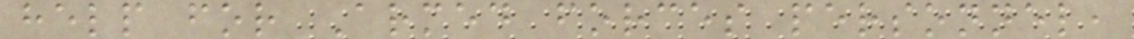help for Armed forces personnel,
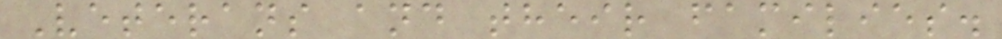Veterans and their families.
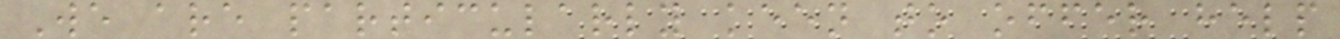We are particularly keen to offer help
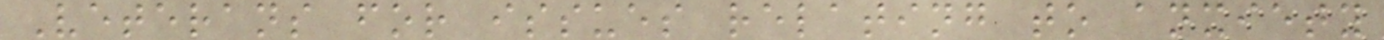Veterans for issues relating to anxiety
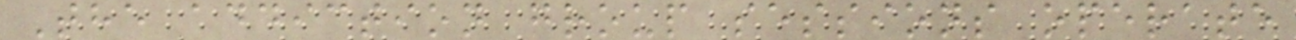The addiction group sessions operate
